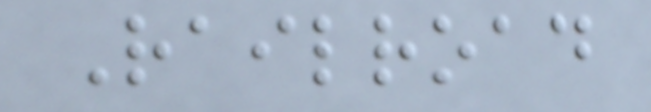Railroad
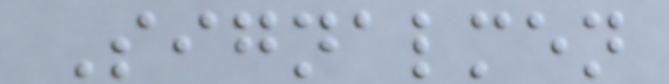Signalmen
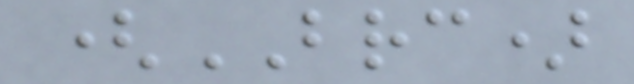(BRC)
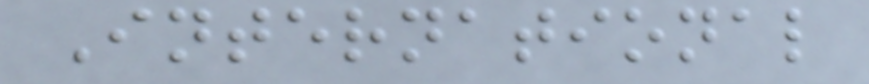International
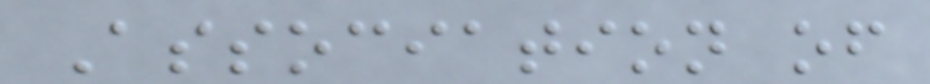Association of
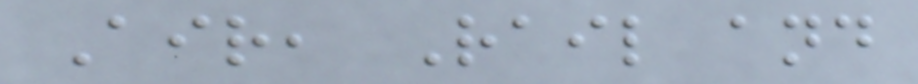Air, Rail and
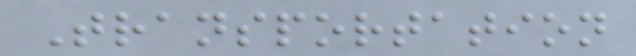Transportation
